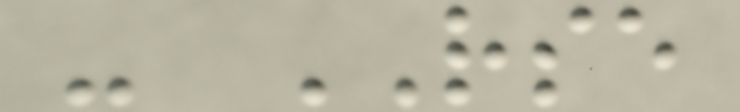- RSE
